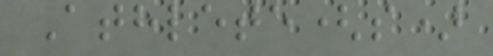Athlete(s)
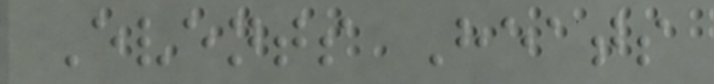Events Heats
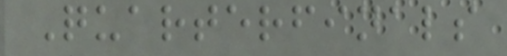Quarterfinals
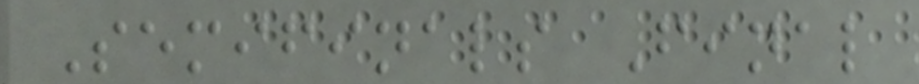Semifinals Final
